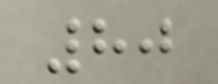80
